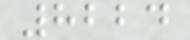8224
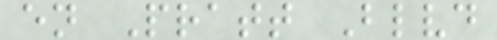en Pratt Blvd
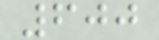600
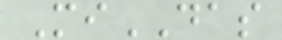MiDAS
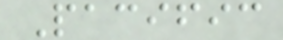Pacific
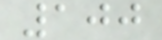100
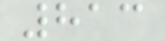813
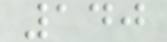140
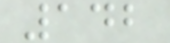142
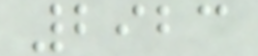2923
